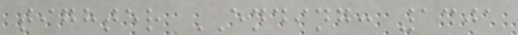tighter ENDING: 1301
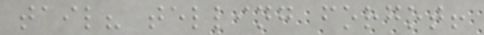tail? telling forgot!
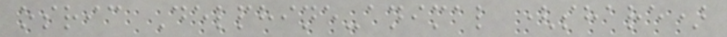osric Delphine-animal (share)
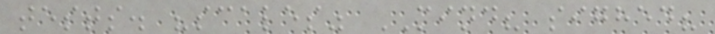tests. "scales" MIND? sighed?
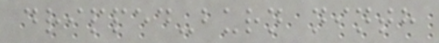dripped-burn ninth
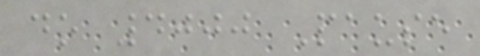do 4000 Pause
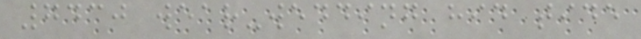7430 wear-wedding hid tide
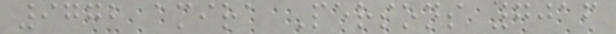9772 amira Persons 7016
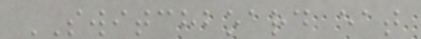SWITCHBOARD eat
